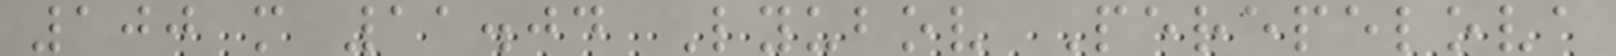100 m 11.04 Lyubov Perepelova
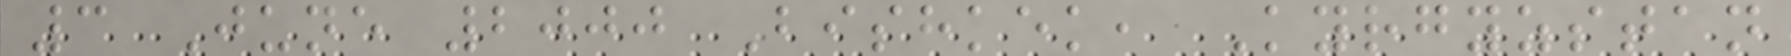3 June 2000 Bishkek, Kyrgyzstan
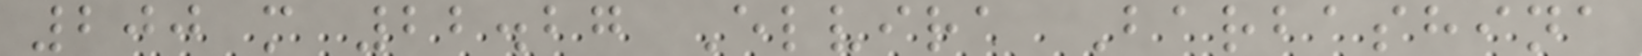200 m 22.27 Elvira Barbashina
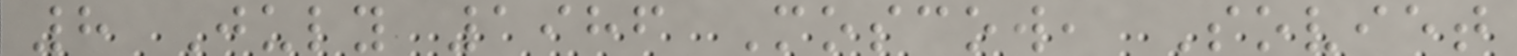8 July 1986 Moscow, Soviet
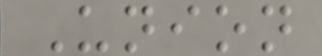Union
